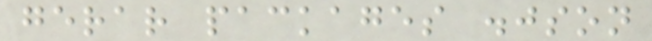gerar packages .json
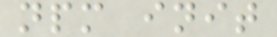npm init
